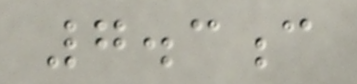7.3c
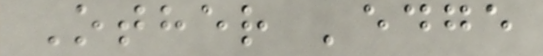Other 'edge
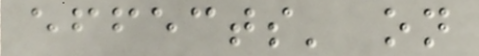effects' on
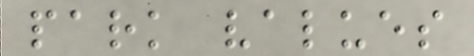park values
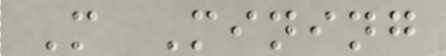M Mining
